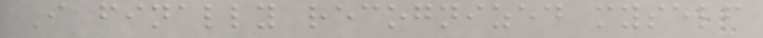I finally recognized myself
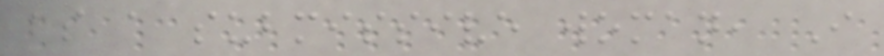as a submissive woman, I
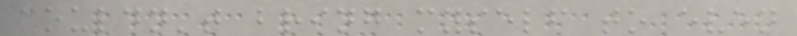couldn't bring myself to even
